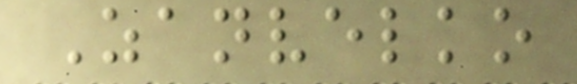Zanvelko
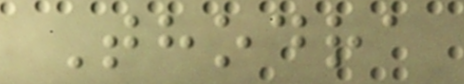Thodra
